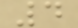4
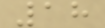18
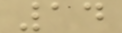14
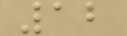12
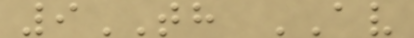9TH AV
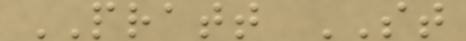PRATT ST
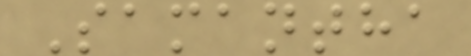Samantha
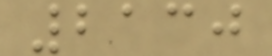2130
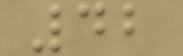42
